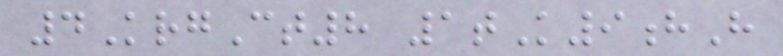4KrgCt8 1tK9hH
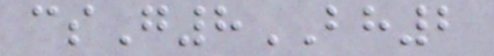csG8BH2
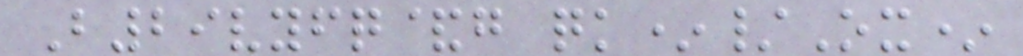B29vyfq&g qk*/Ox*
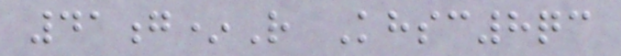41g*R Khsc8qc
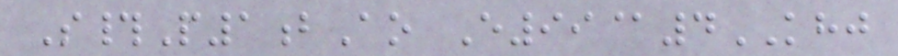S#P1bAo E99@4KHJ
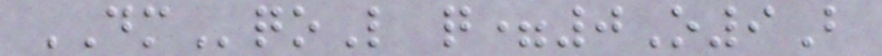DMqoL q=0O9B
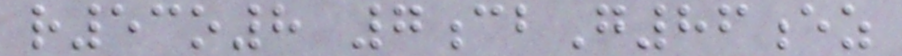r53o8 7cbG86ez
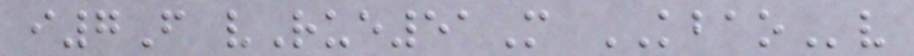i7F vRue51M KBAOv
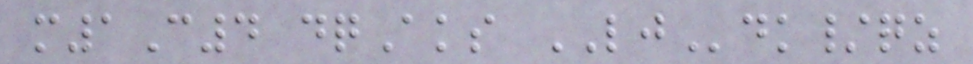m1C4 dqAks LJdk/qz
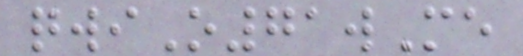qwiO71wMe
